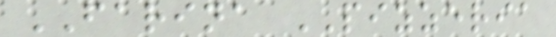FARINA PIZZERIA
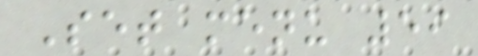Set menu 59
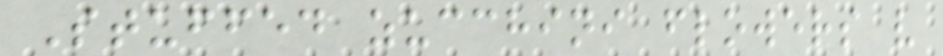Stuffed zucchini flowers v
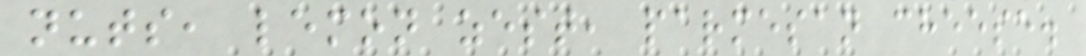nuts, lemon zest, parmesan cheese.
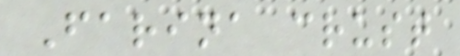Farina crust
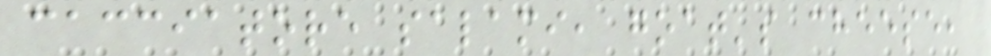cacciatore salami, goat's cheese,
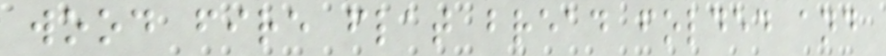wood fire flat bread folded and
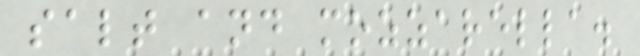salt and mozzarella.
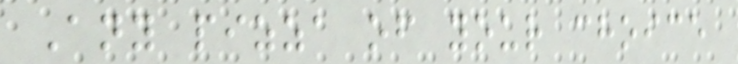Any pizza of your choice
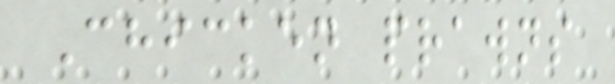Chicken prawns
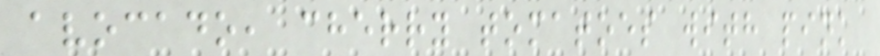avocado, cherry tomatoes with pink
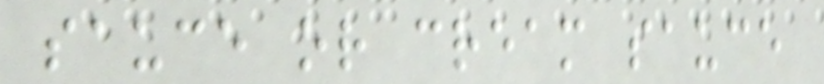sauce or cream sauce
